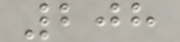208
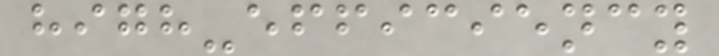high-efficiency
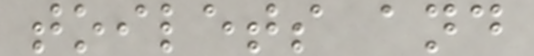toilets and
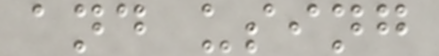and using
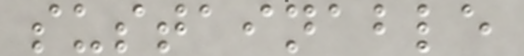sustainable
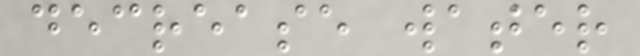decrease water
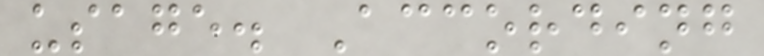usage. According
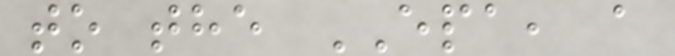to the EPA, a
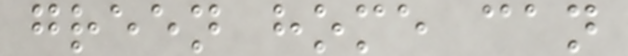green home can
